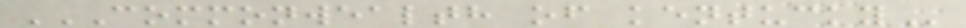COMMONWEALTH OF KENTUCKY
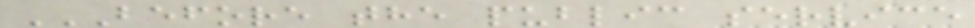BEFORE THE PUBLIC SERVICE
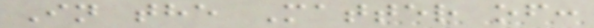In the Matter of:
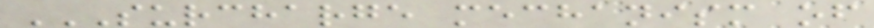SURCHARGE MECHANISM OF
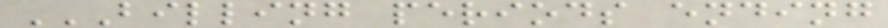BILLING PERIODS ENDING
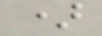)
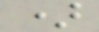)
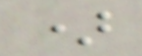)
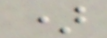)
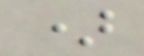)
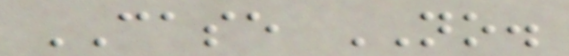CASE NO.
